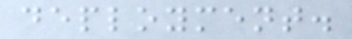deployment.
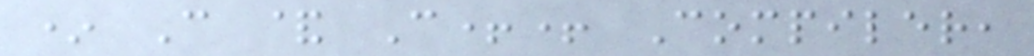* C & C++ Compiler,
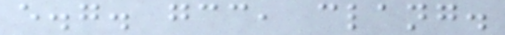e.g. gcc, clang.
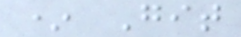* Git
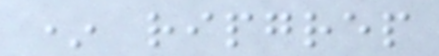* ripgrep
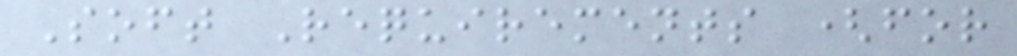Soft Requirements (for
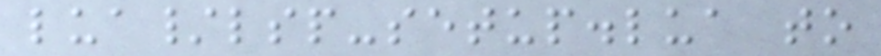lua/lsp-setup.lua to
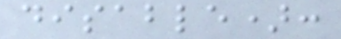disable):
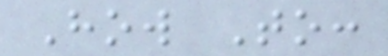How To:
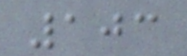103
